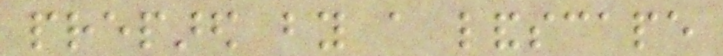prepared by a landscape
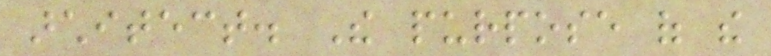architect. The purpose of the
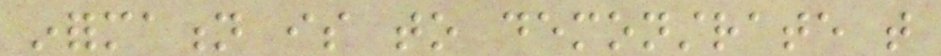information is to demonstrate that
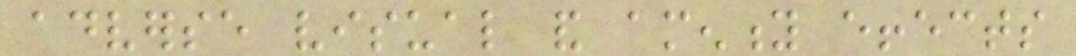adverse visual and amenity effects
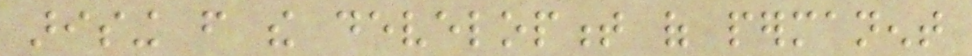arising from the development of permanent
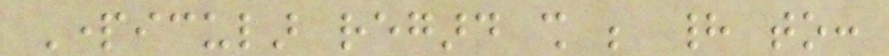Particular regard shall be had to:
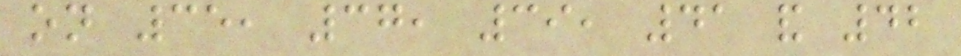on 35, 37, 39, 41 and 42
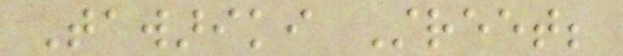Tawariki Street;
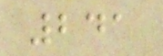241
